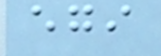egi
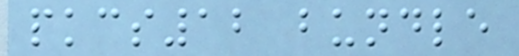pkcs12 bundle
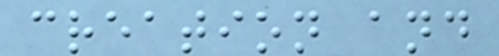creation and
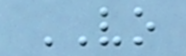VO
